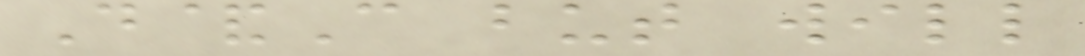D&C but will
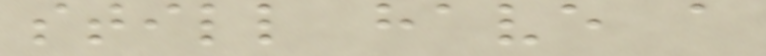still have a
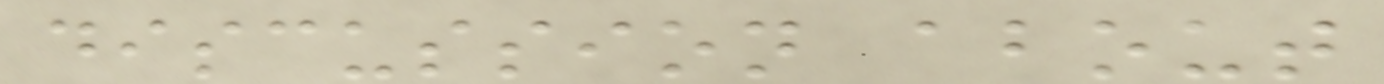discussion about
